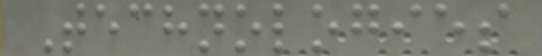Technologies
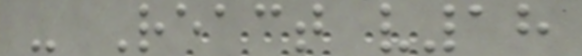- React v18
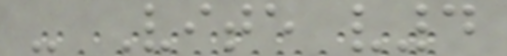- Vite v4
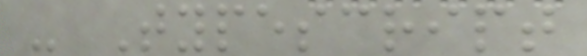- Typescript
